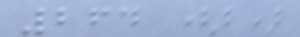264 (b)
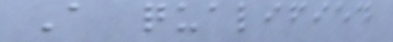A qualified
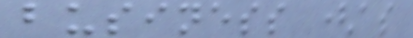business (as
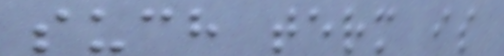such term is
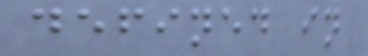defined in
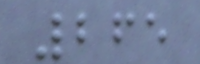265
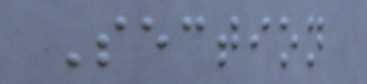Section
